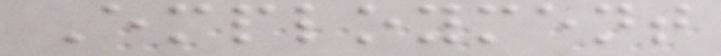Employment
